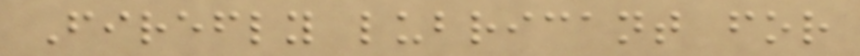Firefly lubricant for
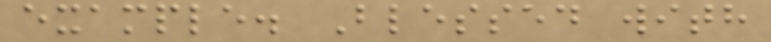example. Blessed with
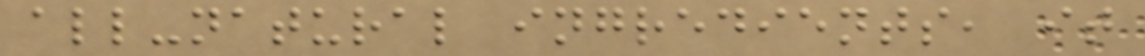all-natural ingredients, it
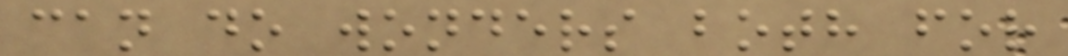can do wonders both for
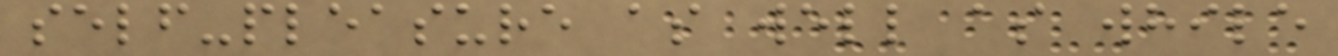self-pleasure as well as while
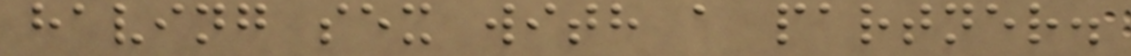having sex with a partner.
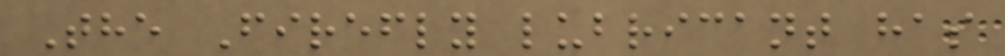The Firefly lubricant has
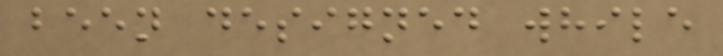been designed while
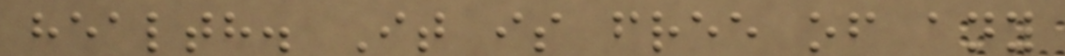health. It is free of any
